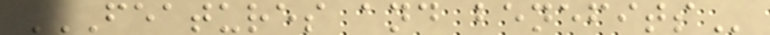FEATURES AND BENEFITS
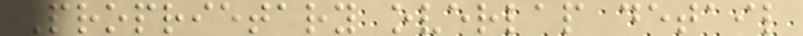Proprietary overlap detail
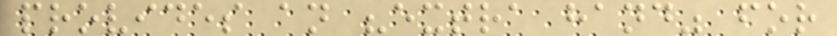provides an "extra hand" for
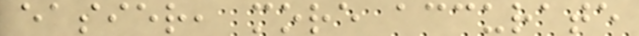easier, more accurate
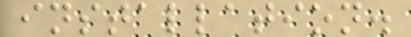installation.
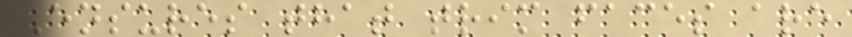Ensures that trim faces are
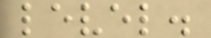level.
